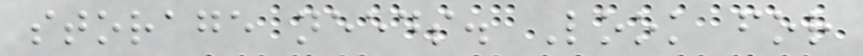storage needs. Look for
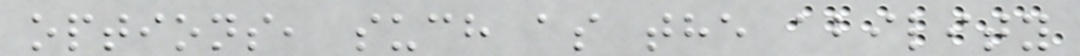options, such as the ability
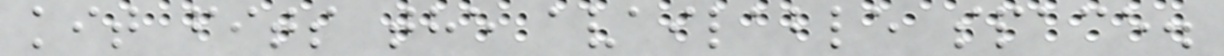kit fits the available space.
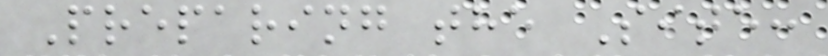Preparing the Site:
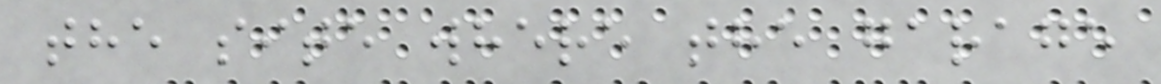the site where the garage
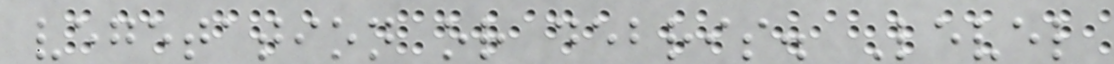vegetation or debris. Level
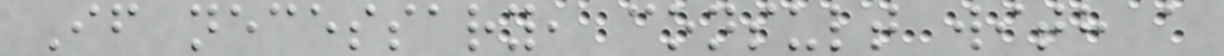If necessary, consult with a
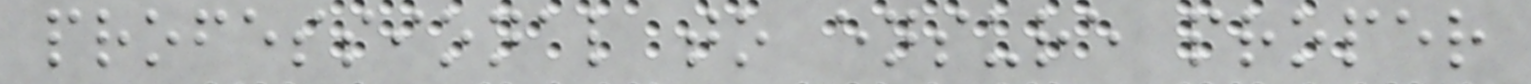professional to ensure proper
